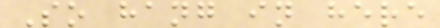So hang in here
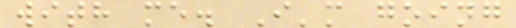with me. I'm going
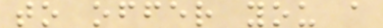to offer you a
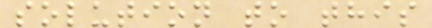solution to this
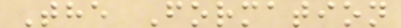The Formation
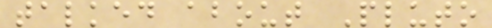talked about Pluto
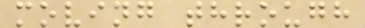moving through
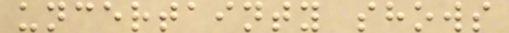uncertainty shows
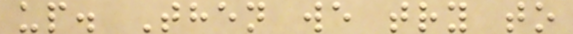up. Then we try to
